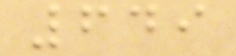649
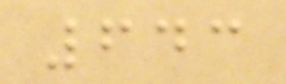643
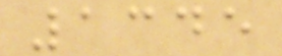1345
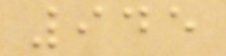945
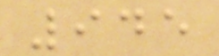945
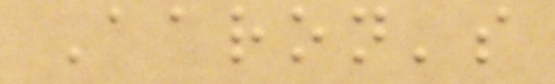Aaron's
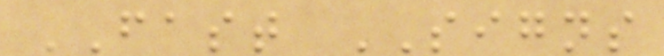FAST SIGNS
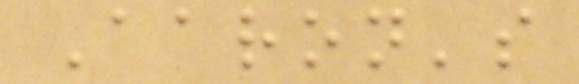Aaron's
